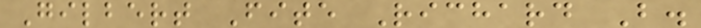Gilbert Fite Richard B.
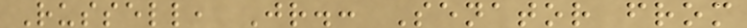Russell, Jr.: Senator from
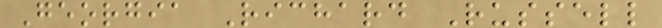Georgia Richard Russell
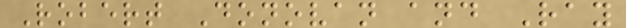Robert Donovan and Ray
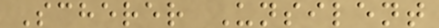Scherer Unsilent
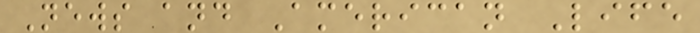News and American Life
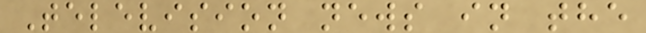Television news in the
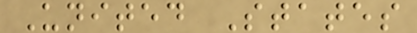United States
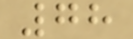78
